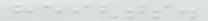heights.
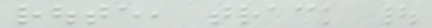route, track |
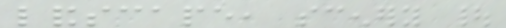landscape, scenery |
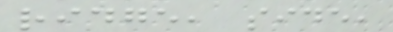ridge, side,
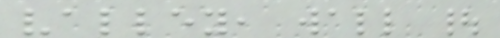valley, wall |
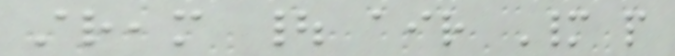stream | air Many people
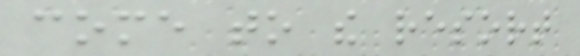come to the resort
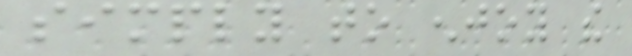simply to enjoy the
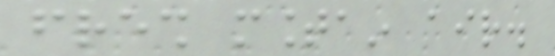fresh mountain air.
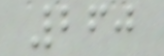260
